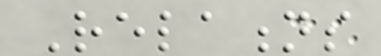Relations
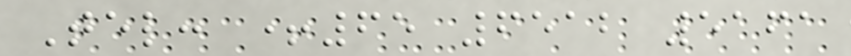Tel: +65 6512 5161
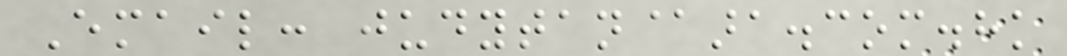Email: judytan@ara.com.hk
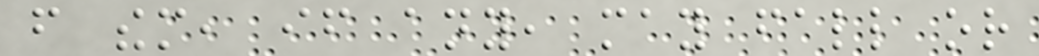from them, if any, may fall or
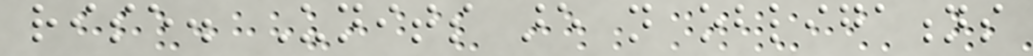rise. Units are not obligations
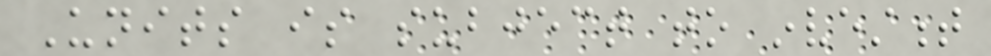Units is subject to investment
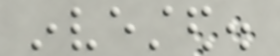invested.
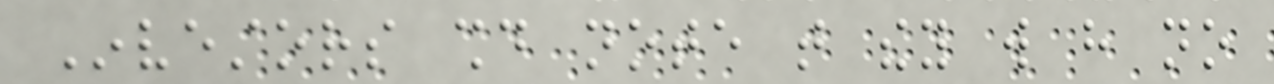Investors should note that they will have no
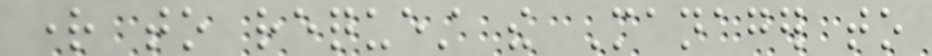right to request the Manager to
